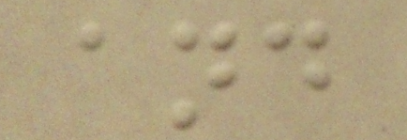and
